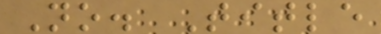No. Title
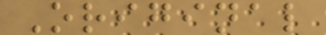Original
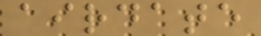airdate
